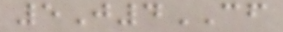5J4CF
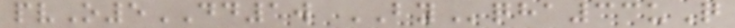pvO5DD1w BYqha33uQ
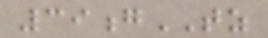39gTZ
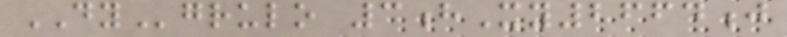DYgrulo 3hXy2664j
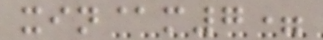xin@m7=
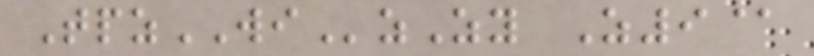TpzWIzZy Z9@
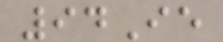94Ie
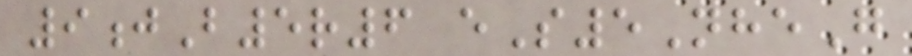9jB5r6 eS5NheG
